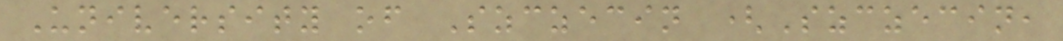University of Szczecin (Szczecin,
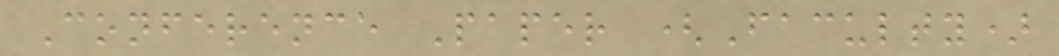Conference Paper (Faculty)
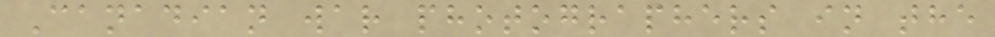Canadian war photographers in the
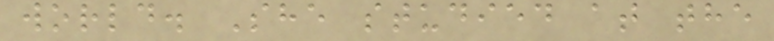world. She studied at the
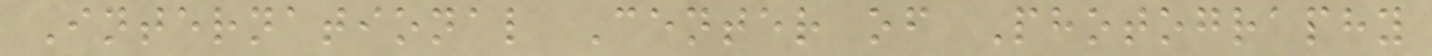International Center of Photography
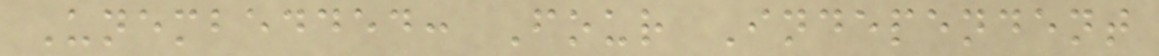Unembedded: Four Independent
